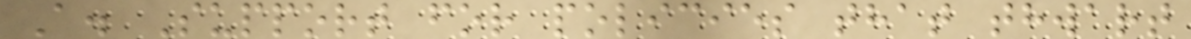A. Support for policies that thwart
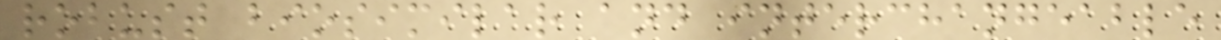robust biosimilar and interchangeable
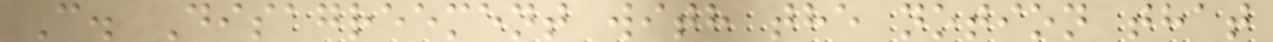C. Disagreement with the notion that
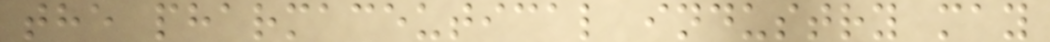the pharmaceutical industry may
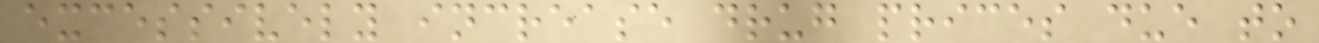excessively increase drug prices due to
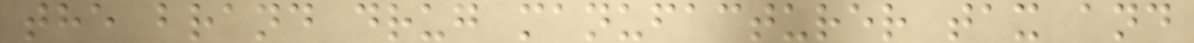the brand drug manufacturer tax and
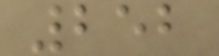252
